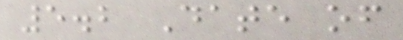5.2 Date of
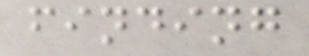finding
